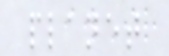planet
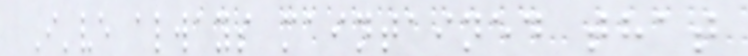I've always maintained that
